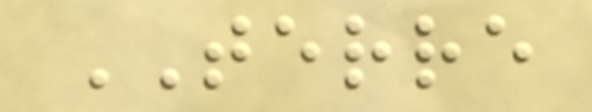TERRE
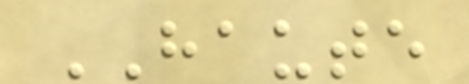HAUTE
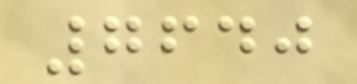7640
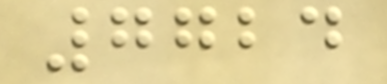7724
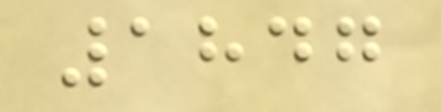1847
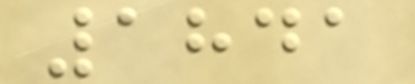1841
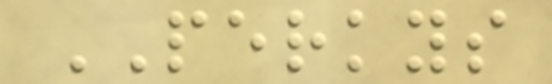PERKYS
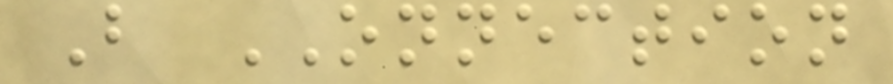B ONNECTION
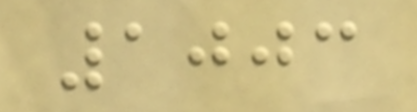1003
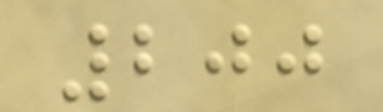200
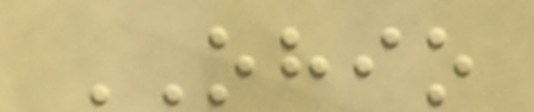OHIO
